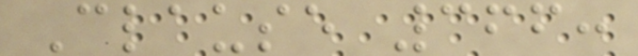Clause 366:
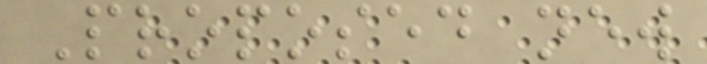Proposed new
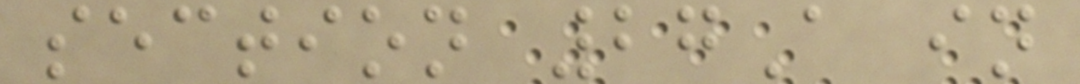section 27A in
